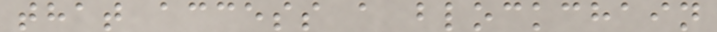that access a blockchain
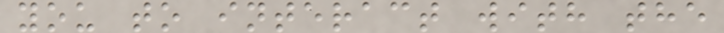you to interact with the
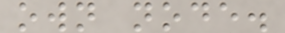own node.
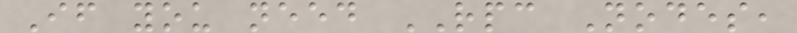If you need RPC Nodes,
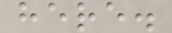here.
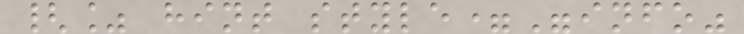{% hint style="info"
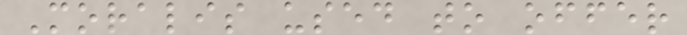Moralis used to offer
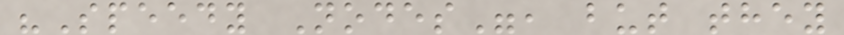"Speedy Nodes", but they
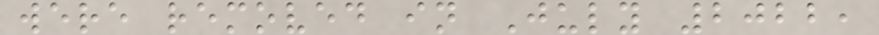were removed in July 2022,
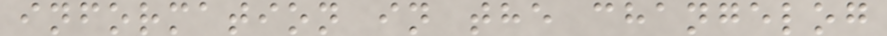information in the changelog
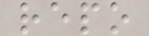repo
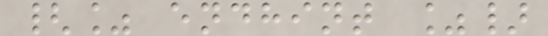{% endhint %}
